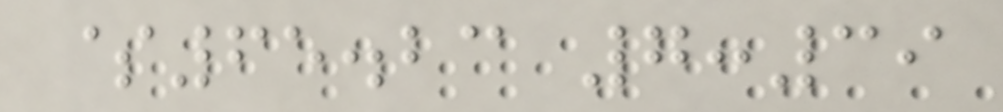$65.23 7:39
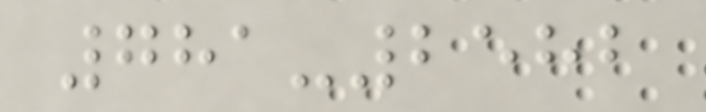781-2582
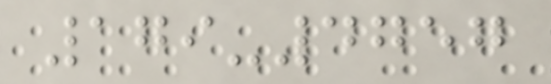179-4757
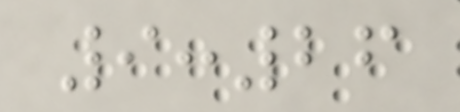9:26
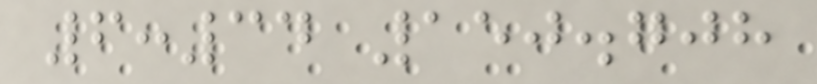6:34 150.708
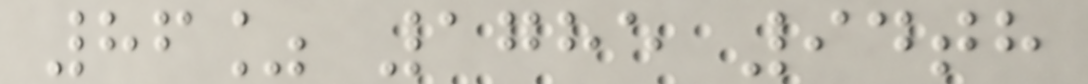86% 1785 94th
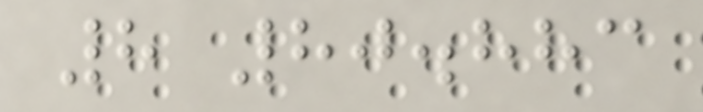8 80.883
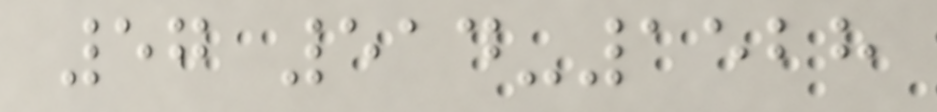57 514-1528
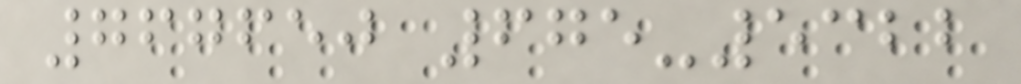767650 675-5322
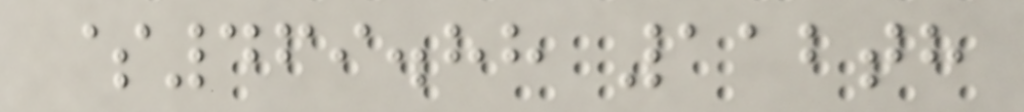$469.88 112th
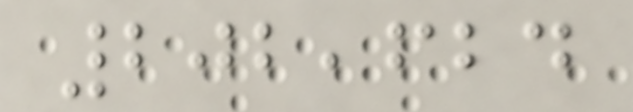202,624
